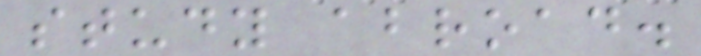study abroad.
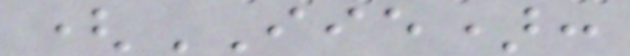(IIE):
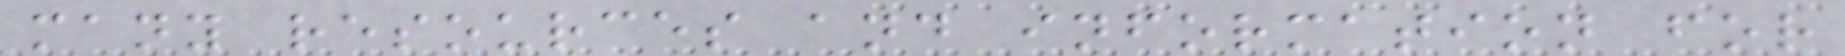many resources and information for
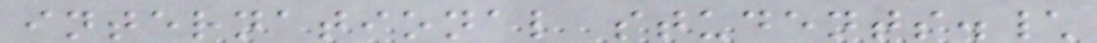international students.\
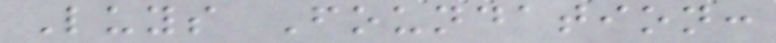Luys Foundation:
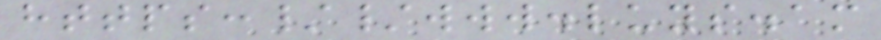https://www.luys.am
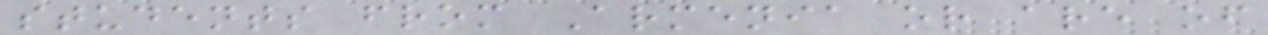students from Armenia or are of
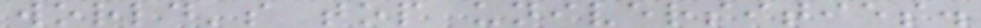world's top universities.
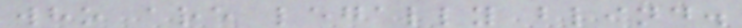who are legally blind.
